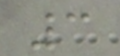3
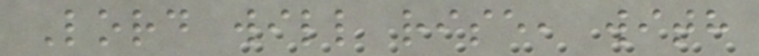Lord will rise, with
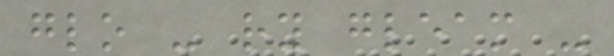glo - ry gleam -
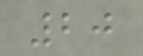20
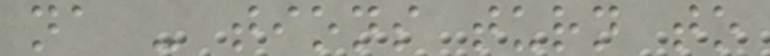na - tions turn to
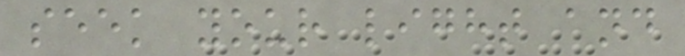seek your light and
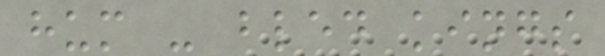hum - bled kings
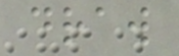draw
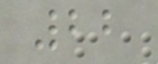22
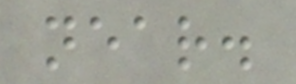near.
